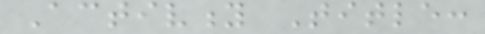Activity Title:
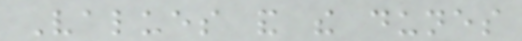Values and the dunes
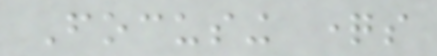Focusing questions
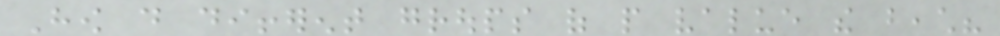How do different groups of people value the beach?
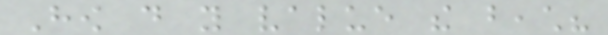How do you value the beach?
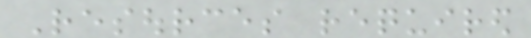Resources required
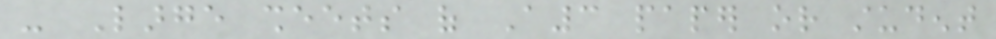- Large sheets of A3 paper or student
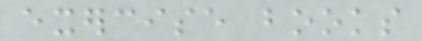exercise books
